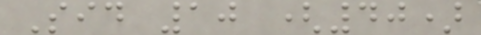Sid 10 (40)
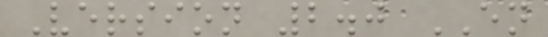Version 2.0 EN
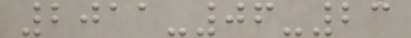2011-06-23
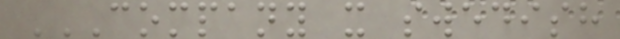COMPANY X SWEDISH
